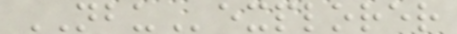NBUexplorer
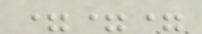===
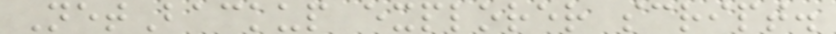NetBackup explorer script.
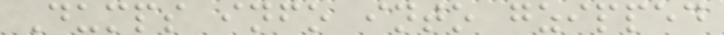Dumps info into gzipped
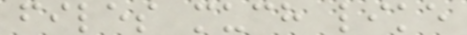files much like
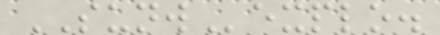SUNWexplo.
